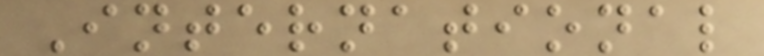International
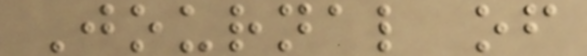Journal of
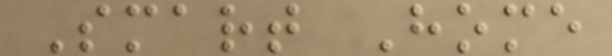Smart Home
